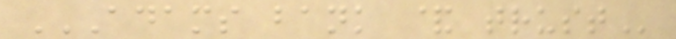ADAMS BANK & TRUST
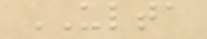ULTA
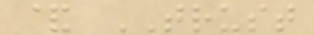& TRUST
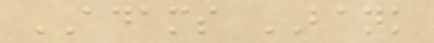ADAMS BANK
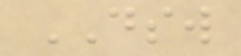DSW
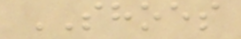SHOES
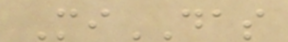MiDAS
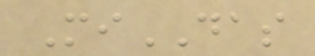MiDAS
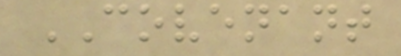COVENANT
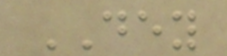DEY
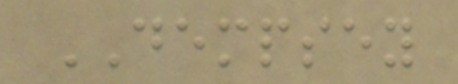DEMPSEY
